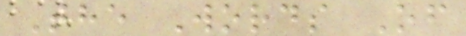The Words Of
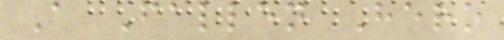A Fallen Hero
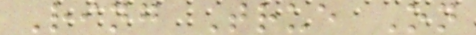Ring True On
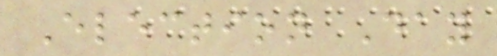Election Day
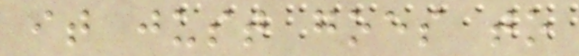it just goes to
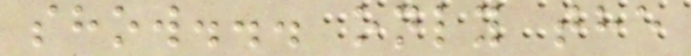show... only the
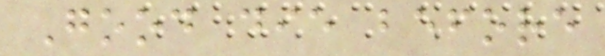Good die before
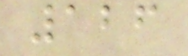126
